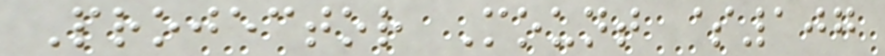Projector Mount $107
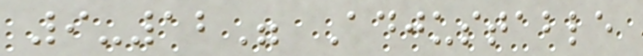9-12" Adjustable
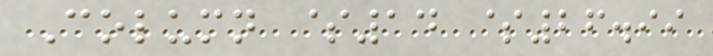Column $14 $26.99
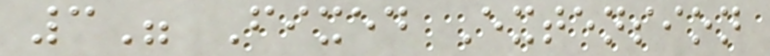3" Fixed Extension
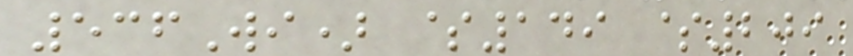536Wi) $149 $209
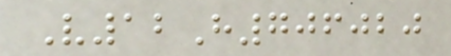V12H706020
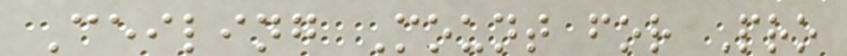Ceiling Mount for Pro
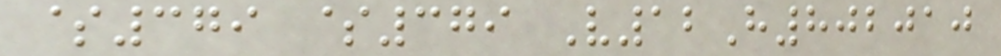$379 $379 V12H802010
